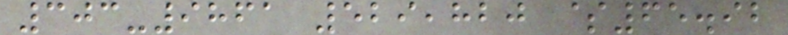303-9861 529,820 $65.92
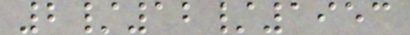2/12/1953
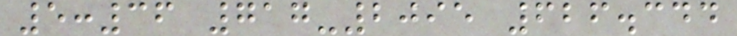5:36 717-2095 626.344
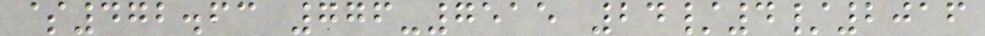$472.63 776-7515 24/4/2016
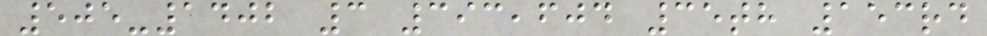505-1402 3 393,604 35th 153rd
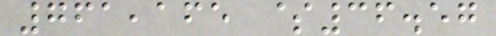761,165 $36.57
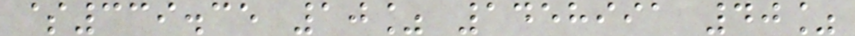$339.35 10% 1458991 40%
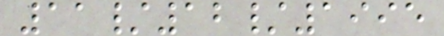11/12/1995
